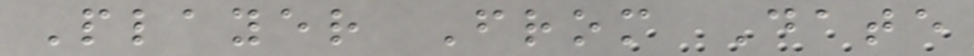Player From Date
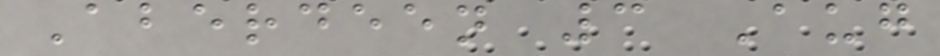Aberdeen 3 Aug
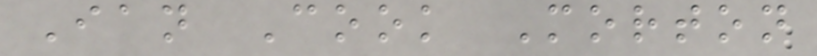Ian Cook Morton
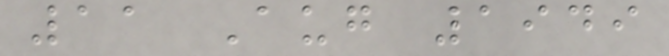11 Aug 1949
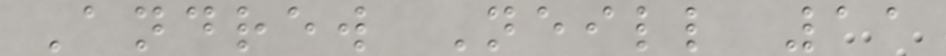Andrew Neill 11
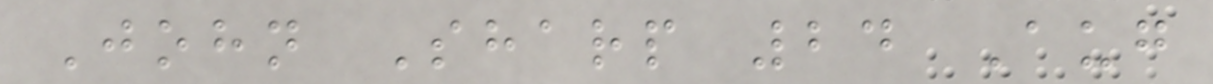John Sharp 24 Aug
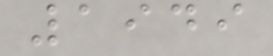1949
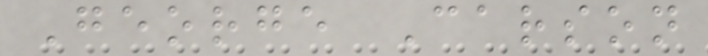George Carson
